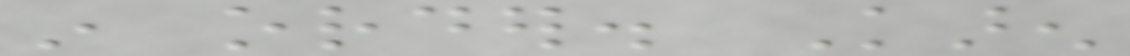in order. Karen
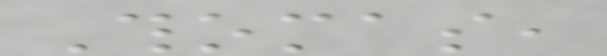Thomas,
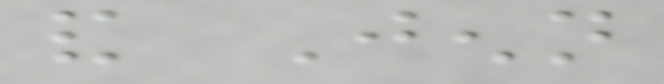and Jenn
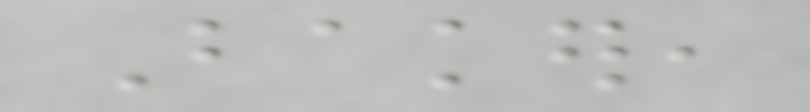Baker,
